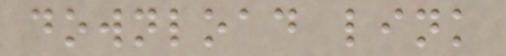download link
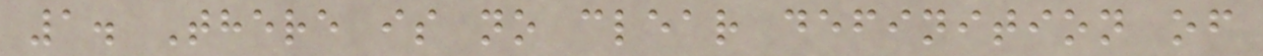1. There is no clear definition of
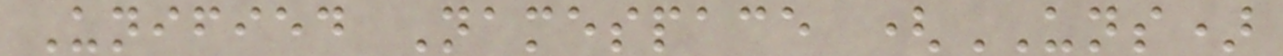Unified Namespace (UNS)
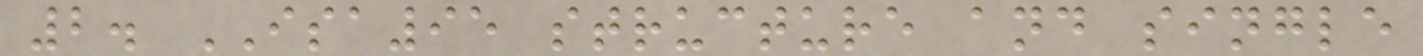2. ISA95 structure and single
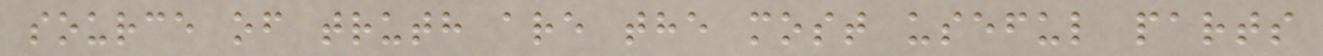source of truth are the most useful parts
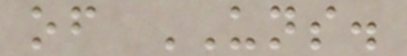of UNS.
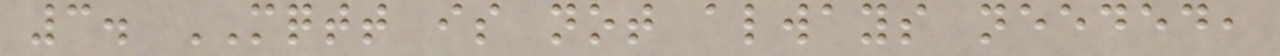3. MQTT is not always needed,
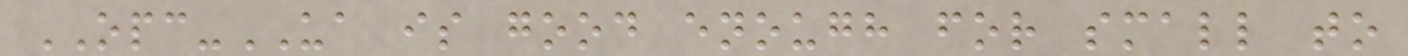OPC-UA is good enough for small to
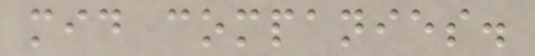mid companies.
